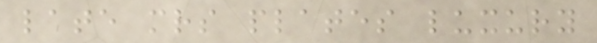late mrs plates luxury
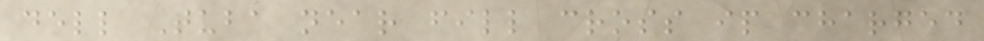dell Tuba near fill cross ip charged
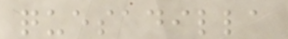quesadilla
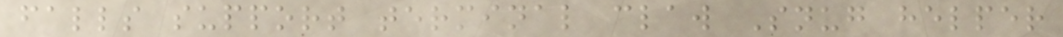falls support terminal claw Snug helper
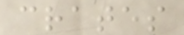crates
